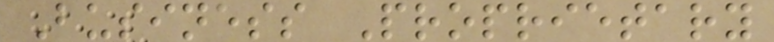Business Proprietary
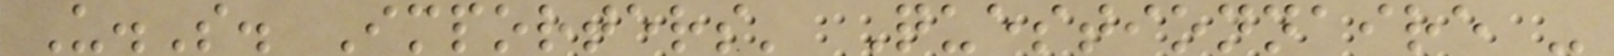U.S. Importers' Questionnaire -
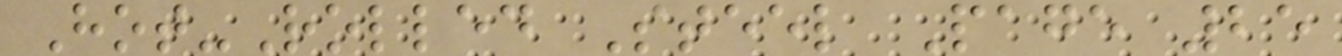Hot-Rolled Steel Page 25
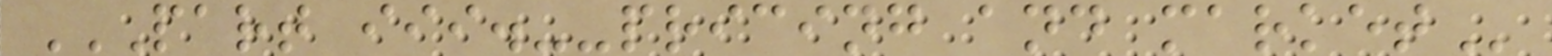PART III.--PRICING AND MARKET
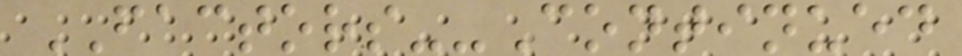FACTORS--Continued
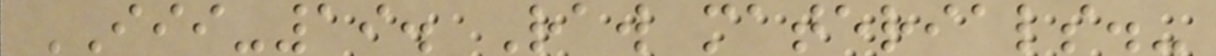III-19. Raw materials.-
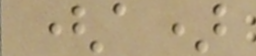(a)
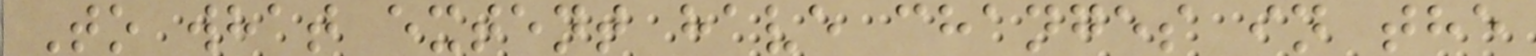To what extent have changes in the
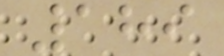189
